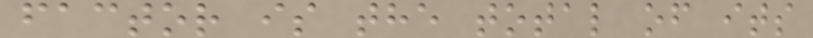factor is the total of its
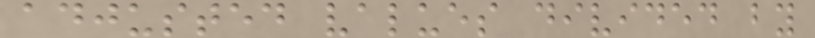adjusted values divided by
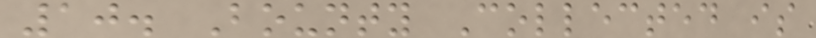10. Bounty Collected is
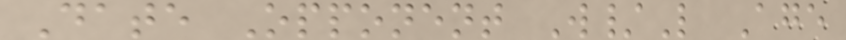Date Opponent W/L Age
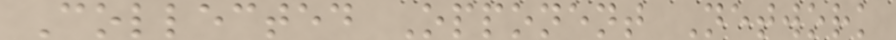Collected Opponent Network
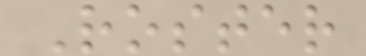Roster
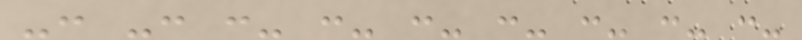-: -: :- :- :- :- :- :- :-
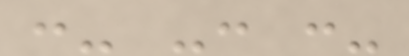:- -: :-
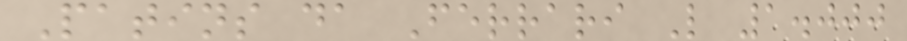Patins da Ferrari L 1.000
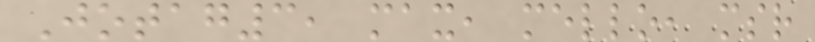Jotag3, max, mello, msr
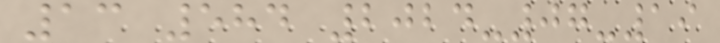13 584 2024-07-19
